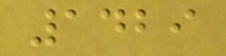1429
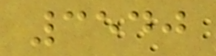3540
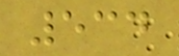534
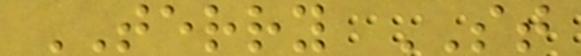TERRY ST
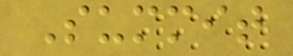Summit
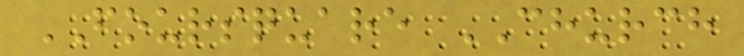FOURSQUARE CHURCH
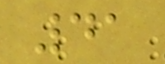41
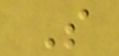S
